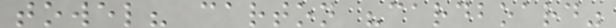towel? carton "cardboard"
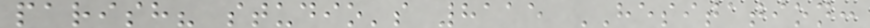parish? studio's 8115 HESITATION:
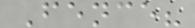Fence?
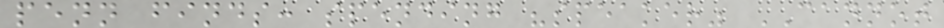penn finds: spending "speaker" CANNOT
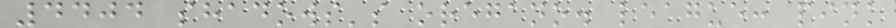4404 shadows's oregano. league: pink
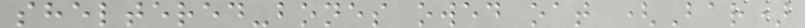sheltered-bones owed oat (Bar)
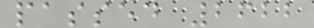passed 2622
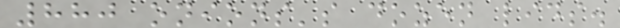880 onions's dozen lids.
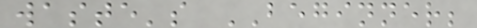waste's BEGINNER;
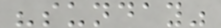"sunday"
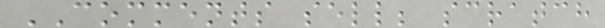COMMENTS sell; scratch
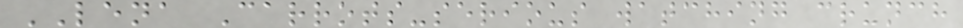LENA Carrots-serious watching crunch
